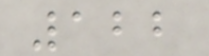122
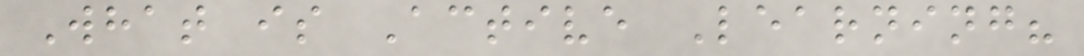What is Active Learning?
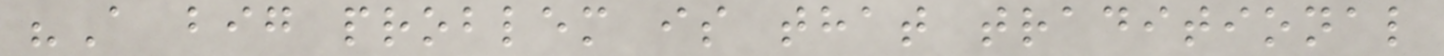"A big problem is that traditional
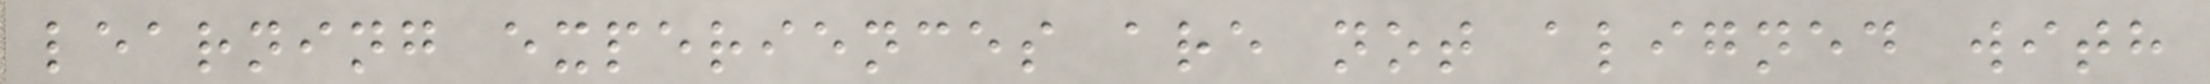learning experiences are not aligned with
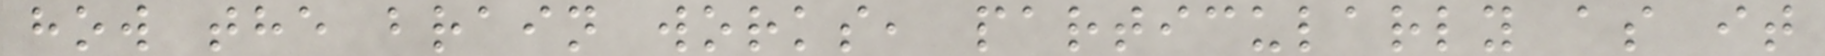how the brain works, particularly as it
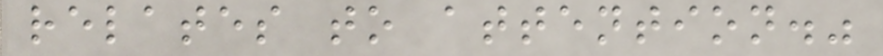relates to attention."
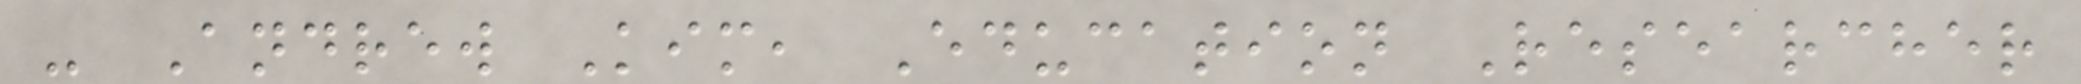- Andrew Kim, Education Researcher
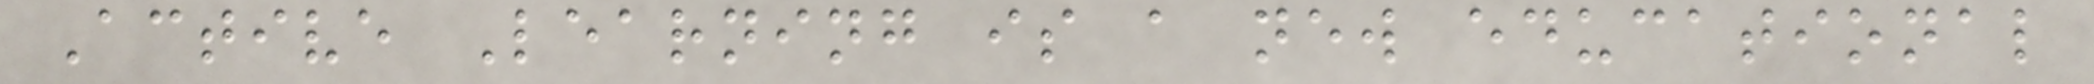Active Learning is a new educational
